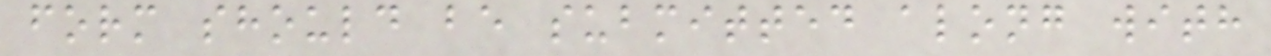form should be submitted along with
